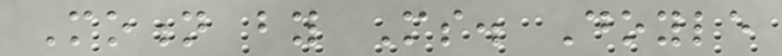Motion by Ms. Doyle
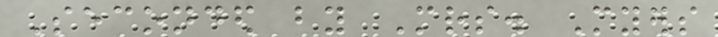Seconded by Mrs. Myers
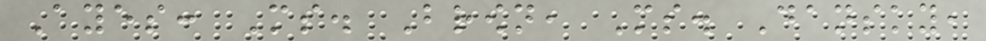Ayes: Ms. Brown, Ms. Dansky,
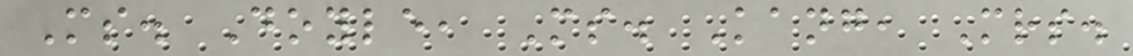Ms. Doyle, Ms. Kang, Mrs.
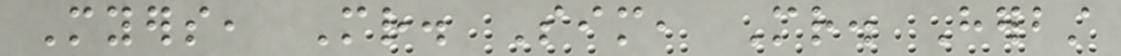Myers, Mr. Sim, Mr. Herbst
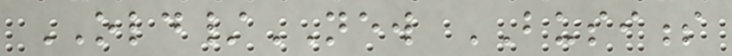OLD/NEW BUSINESS
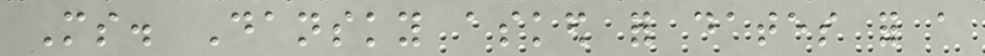Ms. Dansky asked for dates for a
